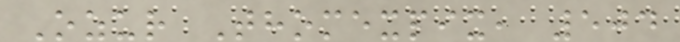Ozur Thomexpix, 504
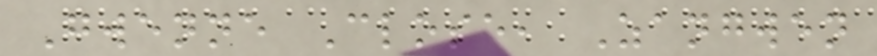Gwenne Close, Zangwen
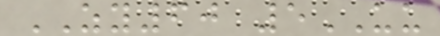ZY60 5UU
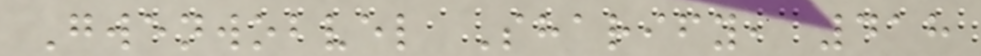Gwenwobvel Sharify, 418
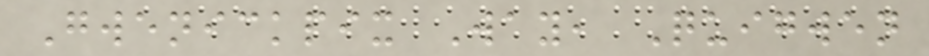Gwenickpix Way, Quigwen
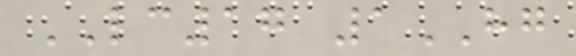LC17 1HG
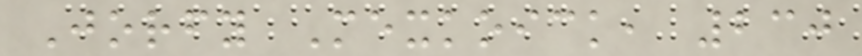Jorfy Mexkoick, 230
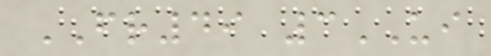FR49 3UI
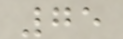75
